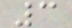3
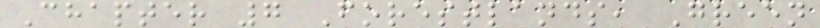Chapter 7 Forestlands, Green
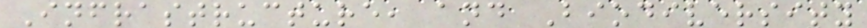Infrastructure, and Biodiversity
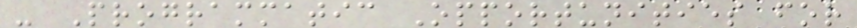- Programmatic Opportunities for
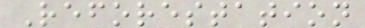Reforestation
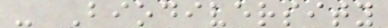- Biodiversity
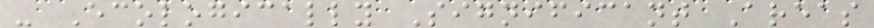- Ecologically Significant Areas
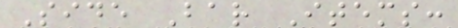Side Bar Items:
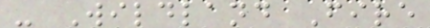- Wildland Fire
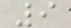9
